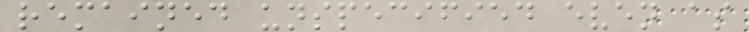remained unspecified even as
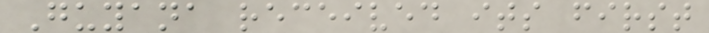Guyana received its first
